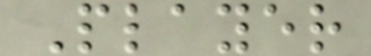Player
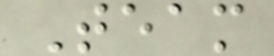Team
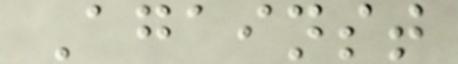Against
